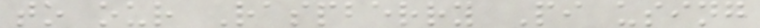to our Raspberry Pi using
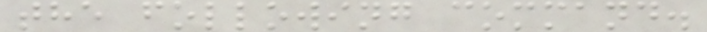the following command.
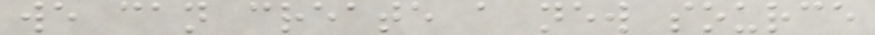we can create a new source
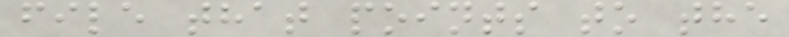file that points to the
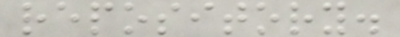repository.
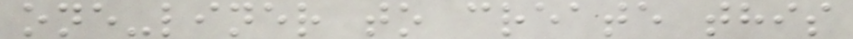one-liner to create this
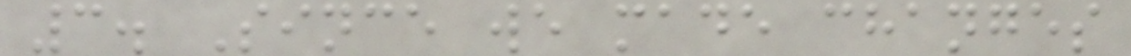3. Since we made changes
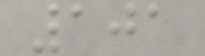101
